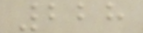228
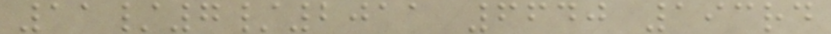11/7/2011 6640 193rd
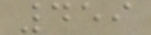459
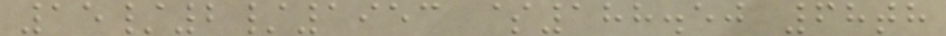15/2/1953 $188.50 68th
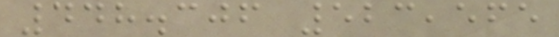448.306 523,565
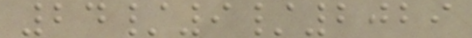24/9/2029
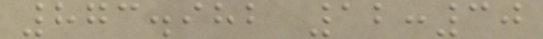873.982 12:30
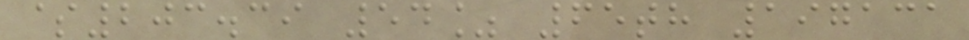$203.39 54% 65th 197131
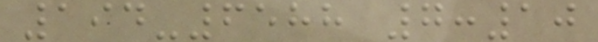194-6588 7:10
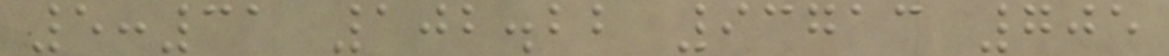5:31 102.22 93713 705
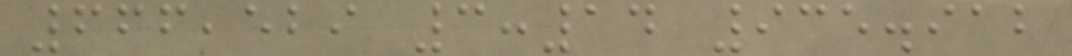666,529 3:14 935.912
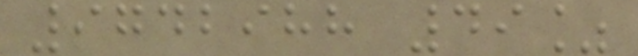9742988 49%
